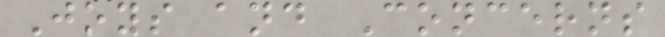Joys and Concerns
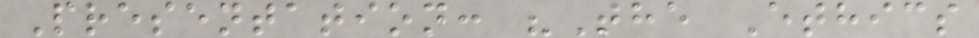Presentation: "The Ethics
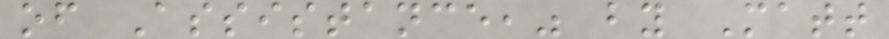of Assistance," by Matt
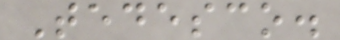Tedesco.
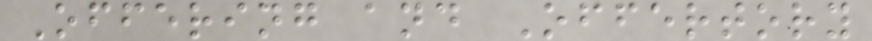Offering and Offertory
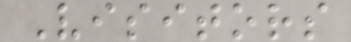Visitors
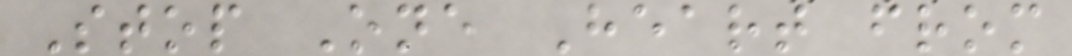Stop One Heart from
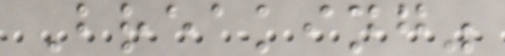Breaking"
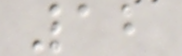12
